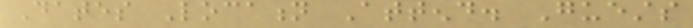Dates Location Attend. Guests
